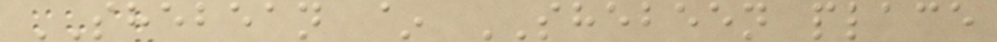SHEBEAN ~ SHEBEEN place
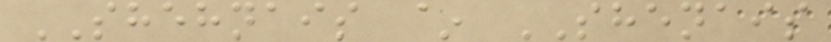SHEHNAIS ~ SHENAIS
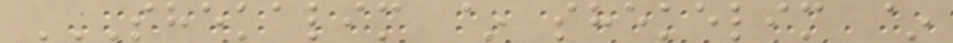SHEKALIM ~ SHEKELIM ~
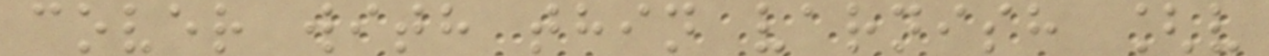cover with thin varnish [v
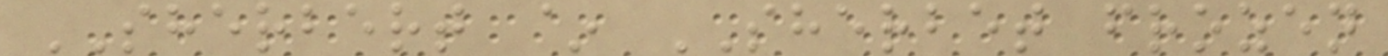SHERBERT ~ SHERBET frozen
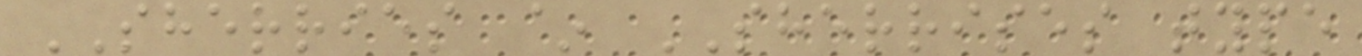SHERRIES ~ SHERRISES type
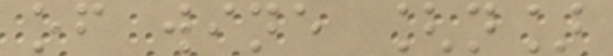of wine [n]
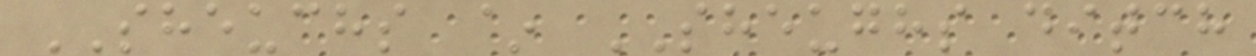SHEUCHS ~ SHEUGHS ditch
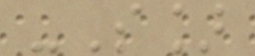-S]
